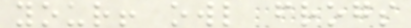your! owl frogs
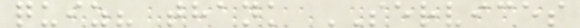quiz? thank SERVICES
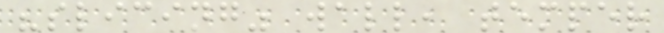"slicing" wall, temper
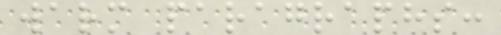warm paragraphs:
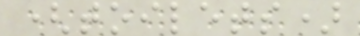(toilets)
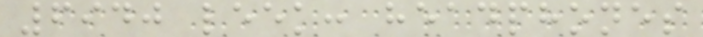6940 leek: headphones
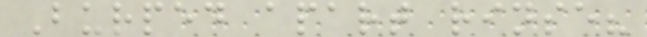Burped apart rinse?
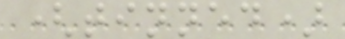(tinned)
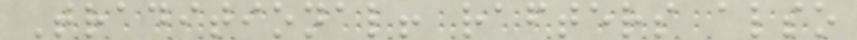Traditional! rafters also
